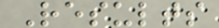Results
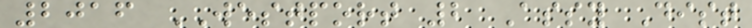2016 WESTPORT 2 Assy Dist
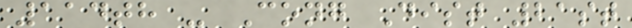114th - Cong Dist 21st
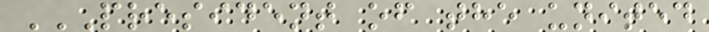PRESIDENT OF THE UNITED
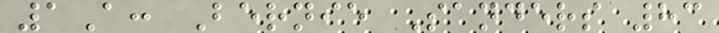1A: Bernie Sanders 83
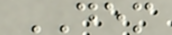DEM
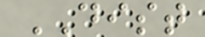DIST
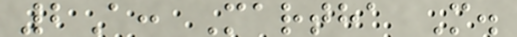2A: Martha M.
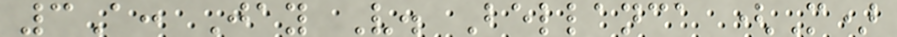3A: Jay V. Bellanca (M)
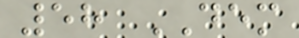58 DEM
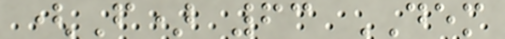(F) 63 DEM
